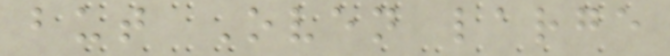but Oven large
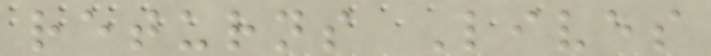returns Lives
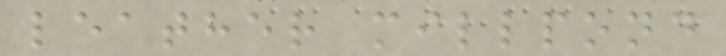leather millpond
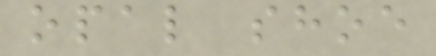opal shoe
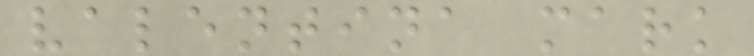valentina mark
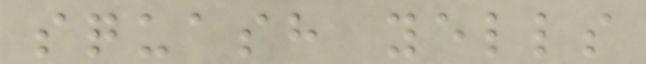squash yells
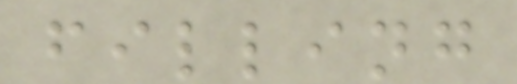filling
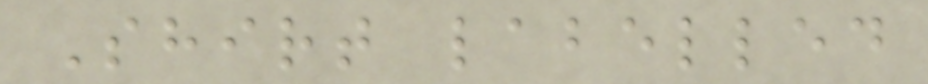Shirt labelled
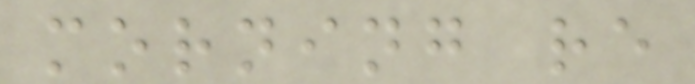morning re
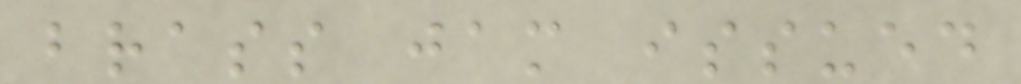brass jam issued
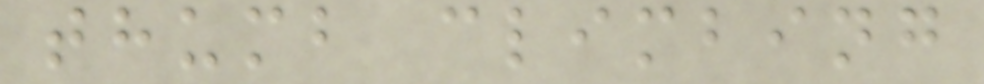thumb climbing
